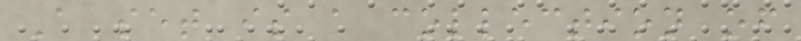A set is a collection of
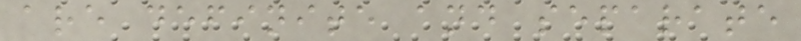are definite and separate
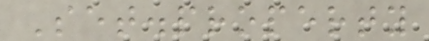Set.property
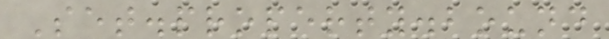Set.property.bound
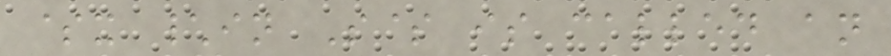$x \in S$ is called an
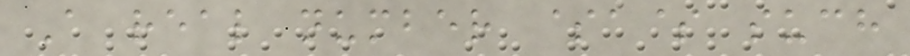A real number $a$ such
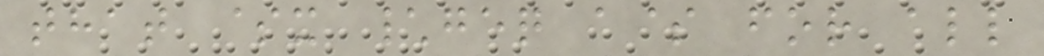that $x \geq a$ for all
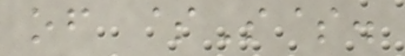of $S$.
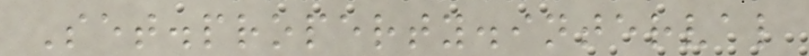Set.property.interval
